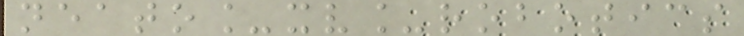neato_xv_robotics
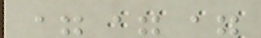===
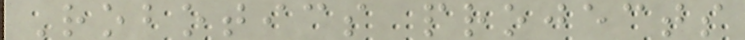Robotics projects
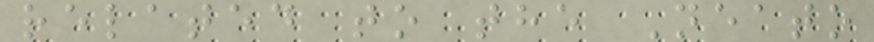related to the Neato
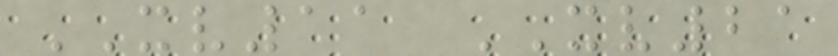XV11 XV21
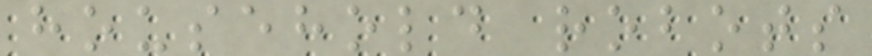household robots
